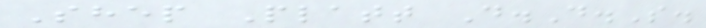Shep Platt D.D.S.
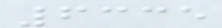6335
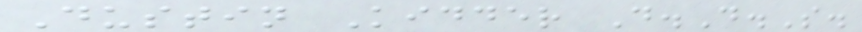Dustin Kidder D.D.S.
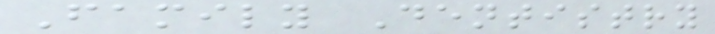Family Dentistry
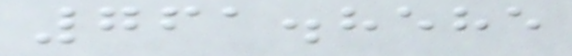761.8585
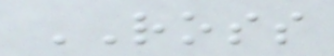ROSS
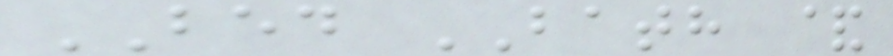BED BATH &
